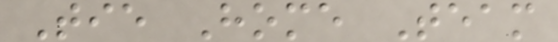Tie Home Team
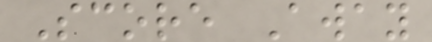Score Away
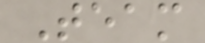Team
